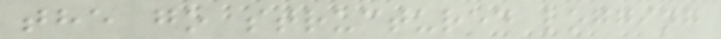the go structured logging
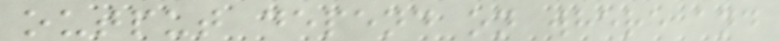output depend on where and
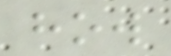how
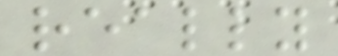really
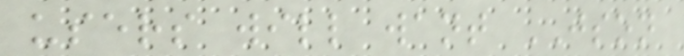users will want JSON
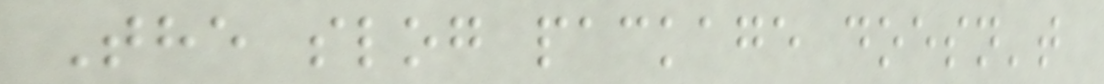The slog package doesn't
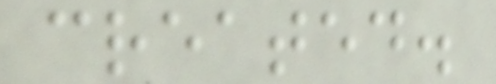created.
